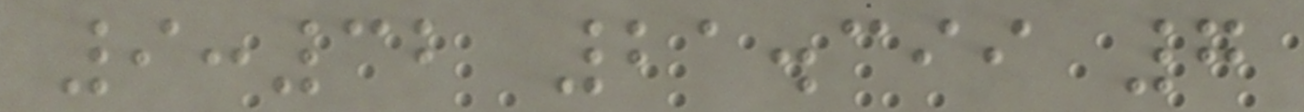9:32 21.399 7
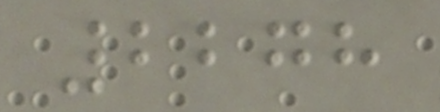2278
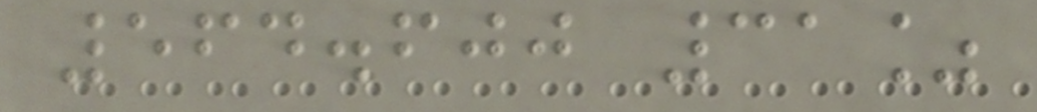564.600 31%
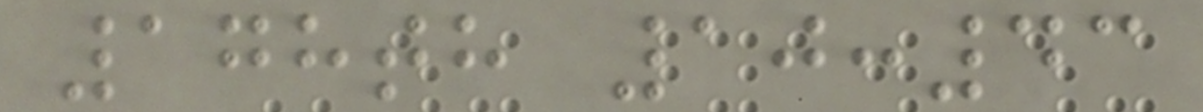178th 10:43
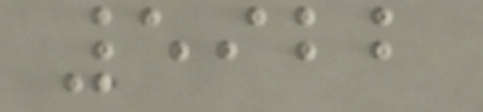5922
